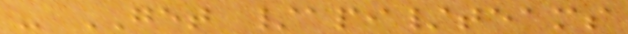- GET /api/teams
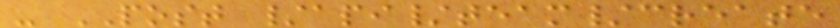- POST /api/team/create
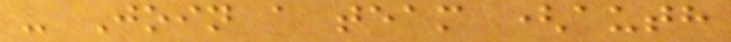- Join a team (auth
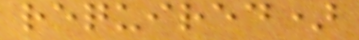required)
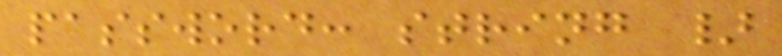password: string }
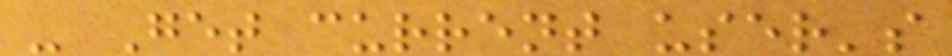- Get current user's
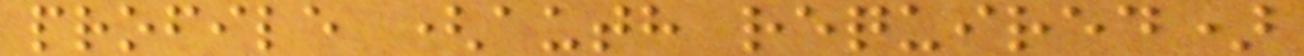profile (auth required)
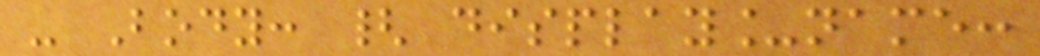- Body: { display_name:
